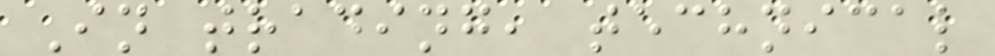In trading, technical
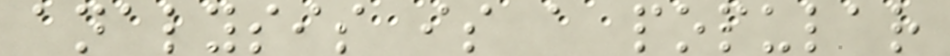analysis is a popular
